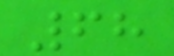68
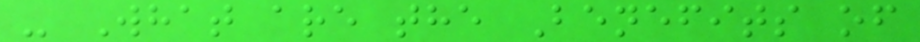- What are the Benefits of
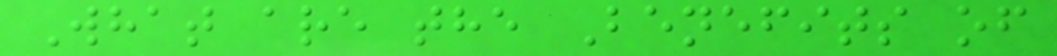What are the Benefits of
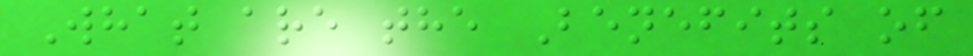What are the Benefits of
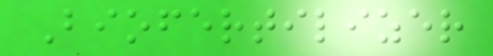Biofertilizer
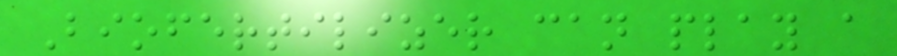Biofertilizer can play a
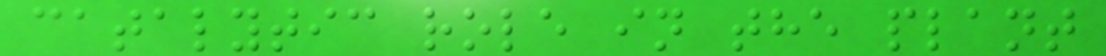catalytic role in the plant
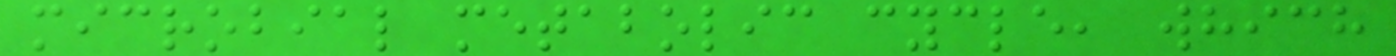microbial metabolic cycle, which
